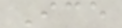Ice
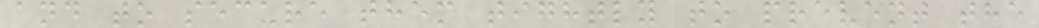and to secure them tightly to prevent the
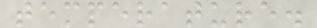temperature.
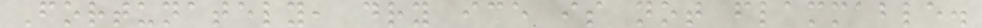Fortunately, dry ice is not flammable.
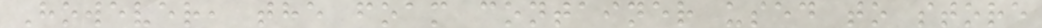However, the foam container used to store
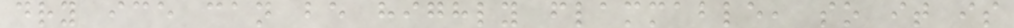dry ice can be highly flammable, so it is
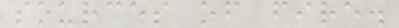sources of fire.
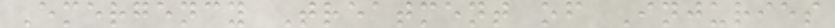Emergency Treatment of Injuries
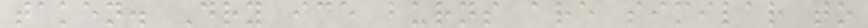taken. Dry ice burns are similar to
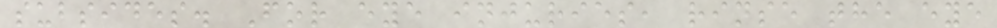subsides. For eye injuries, rinse the eye
